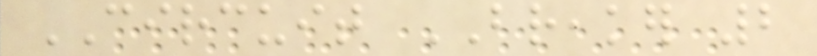CIRCUIT BREAKER 2
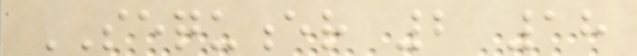SEQUENCER 2 18
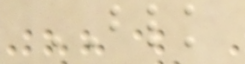BLK
